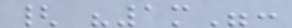{ "1m":
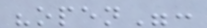"open":
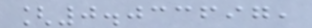[0.033697,
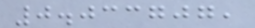0.033707,
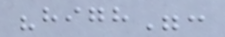"high":
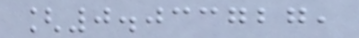[0.033727,
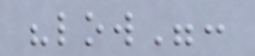"low":
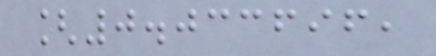[0.033696,
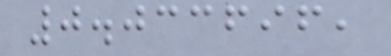0.033696,
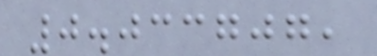0.033707,
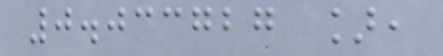0.033727 ],
